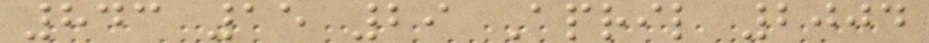843 15 29 April 2004
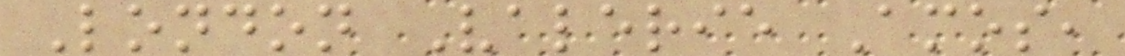London Valerie Amos,
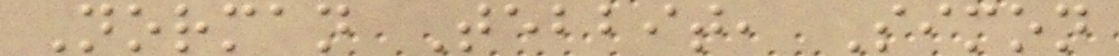Norman Tebbit, Simon
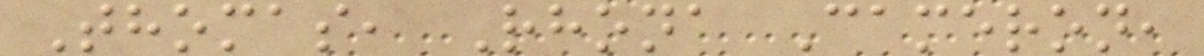Thomas, Rhona Cameron,
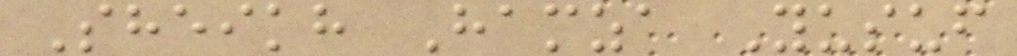Sheikh Hamza Yusuf
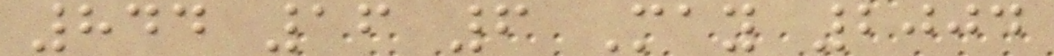844 16 6 May 2004
